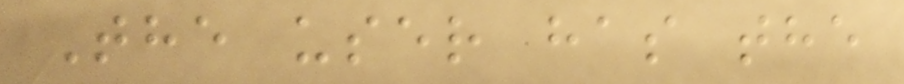The user has the
